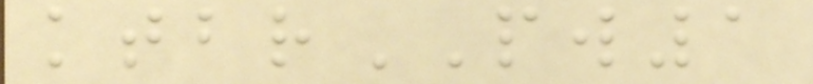ktbrPW1
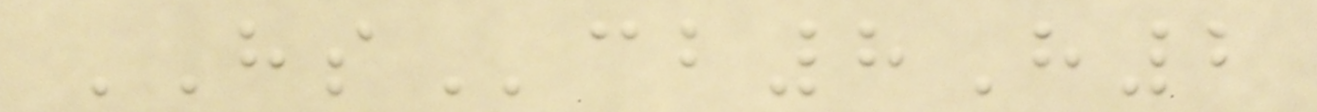HScb8H2
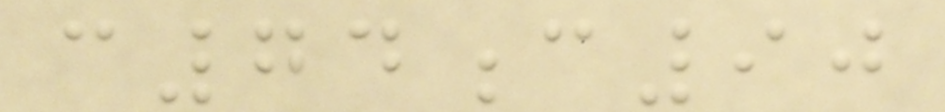c74c90
